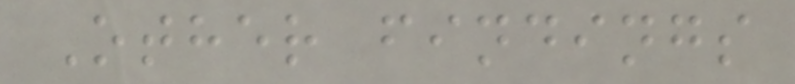Other findings
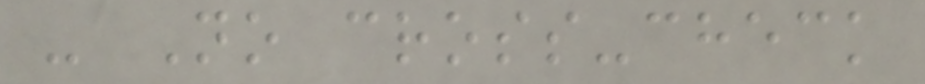- No cross-check
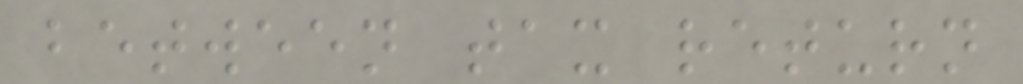between tax return
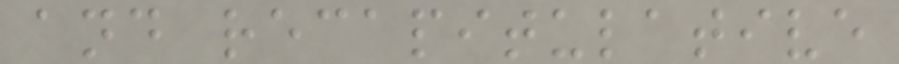and recapitulative
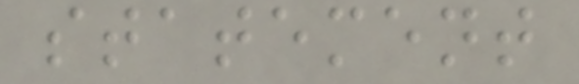statement
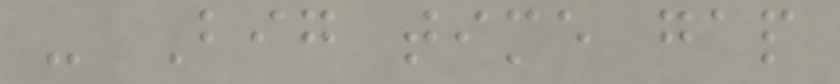- Big time gap
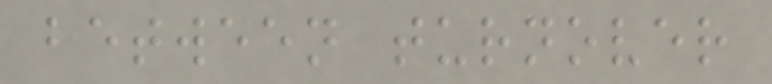between turnover
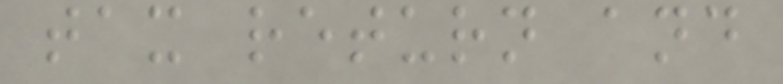tax return and
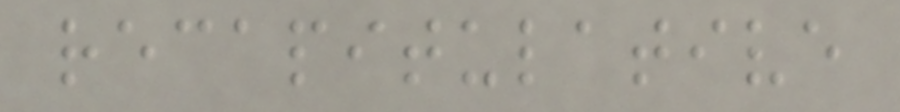recapitulative
